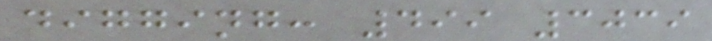digging: 499 3039
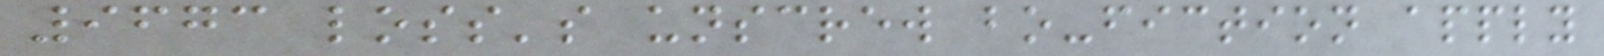9673 loss's unscrew bo-fiction apply
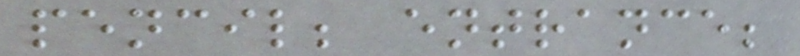pencil; entrance;
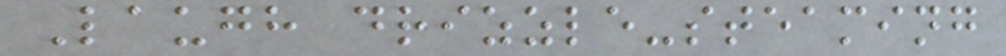Laugh drizzle-steaming
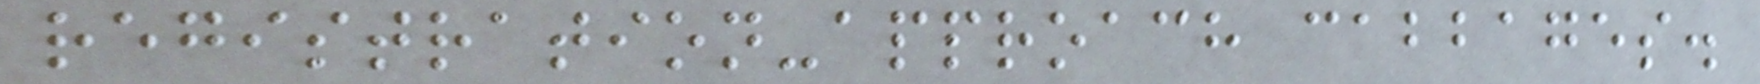registration-approach cabbages.
